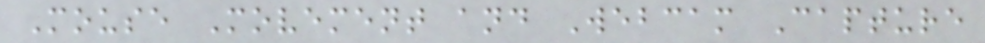Mouse Movement and Webcam Capture
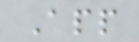App
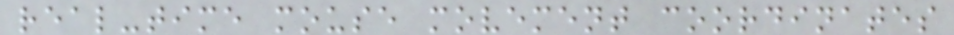real-time mouse movement coordinates
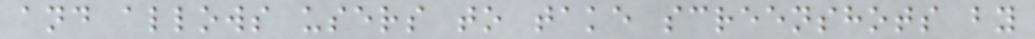and allows users to take screenshots by
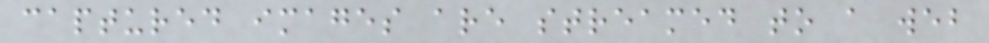captured images are streamed to a web
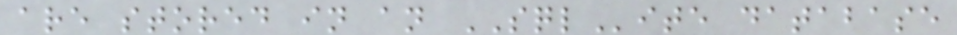are stored in an SQLite database
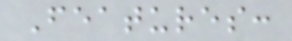Features:
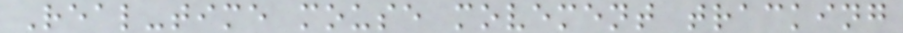Real-time mouse movement tracking
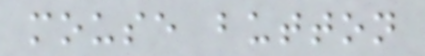mouse button
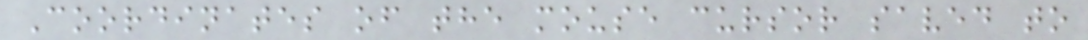Coordinates of the mouse cursor saved to
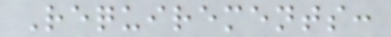Requirements:
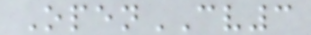OpenCV3
